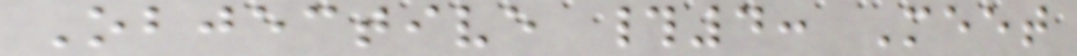Objective #4: Meet
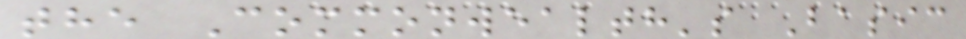the Commonwealth's Basic
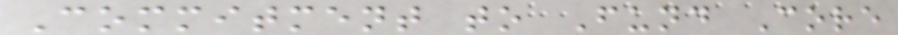Commitment to Fund Core
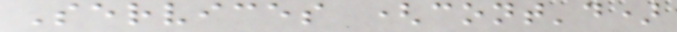Services (cont'd)
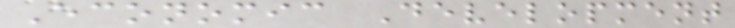Economic Development
